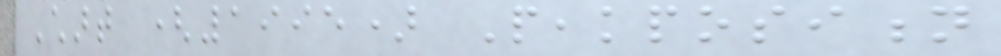Chart (1995) Peakposition
